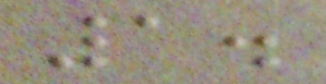1.
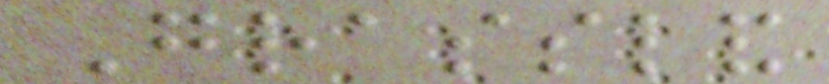Grassland
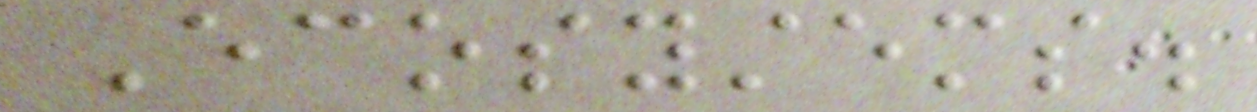Ecosystems.
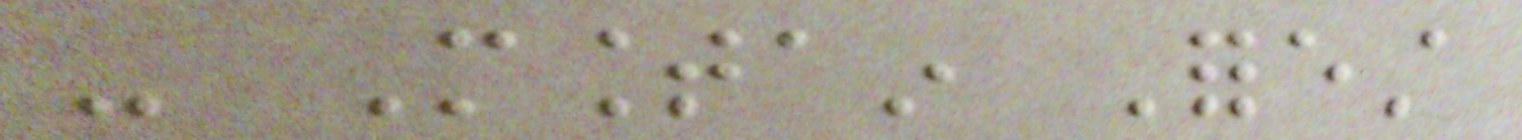- Mountain Forest
